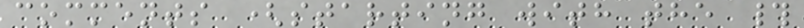comments (starting with the #
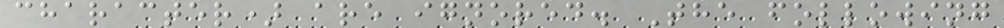character) are ignored. The following
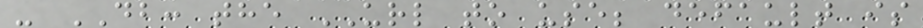- DB: the URL to use; default is
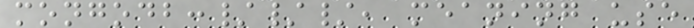mongodb:///, meaning use
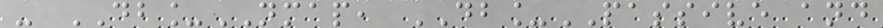- DB_NMAP, DB_PASSIVE and
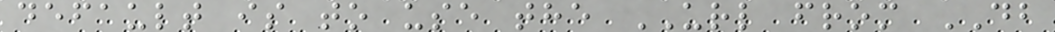default is to use the URL from DB
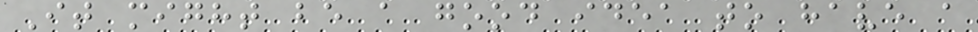It might be a good idea to have a
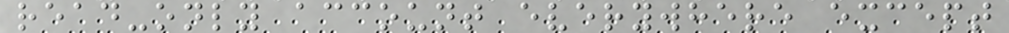read-only account everywhere except
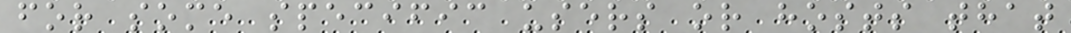for some specific users or hosts that
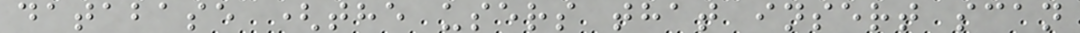database (the users that insert scan
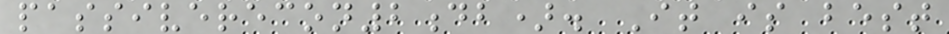passiverecon2db). It is best
